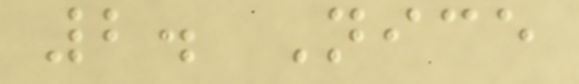2. Nice
